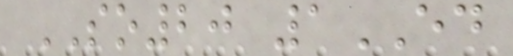SO20 1ED
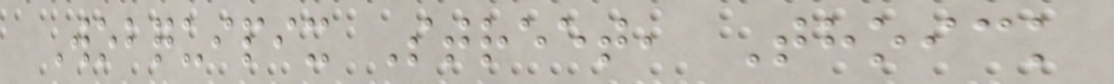Wobquipix Street, Thoick
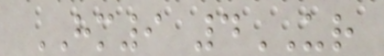HM9 4UR
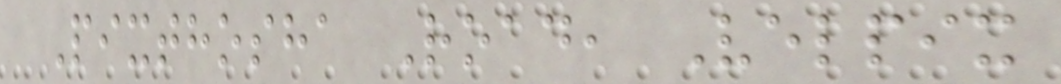Pixthosha Road, Velpix
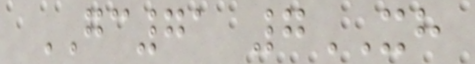GC71 7XH
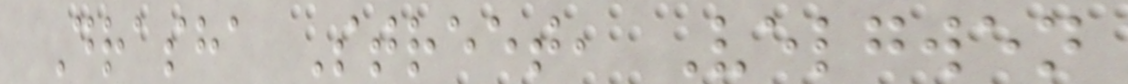Drasha Street, Velgwen
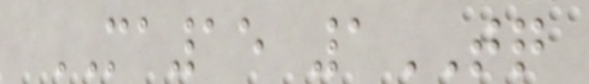MA15 1TQ
